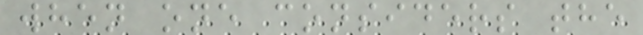when one considers the
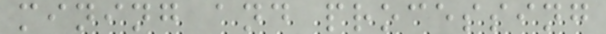mining and processing
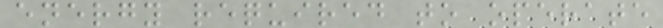energy required to operate
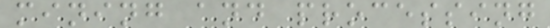mining and processing
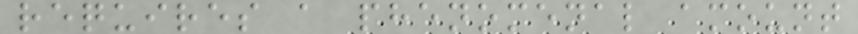requires a phenomenal amount
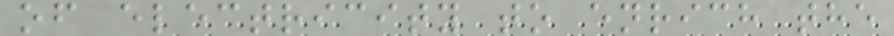of electricity to enrich the
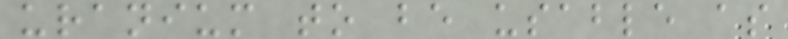uranium to be usable as
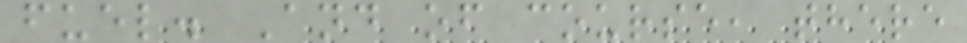fuel. And of course, there
